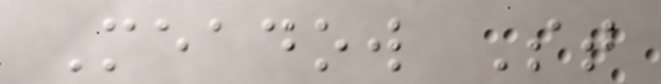Meadow St
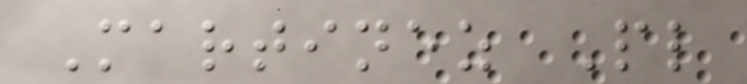Martinez Pl
